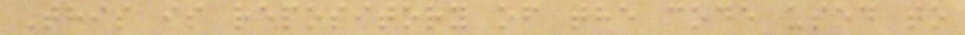This is repository of the code used to
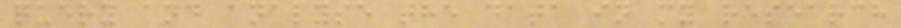query and analyse the data in my research
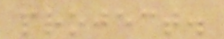project.
